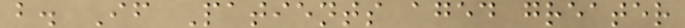b. If Patients aged greater
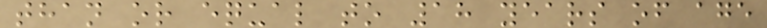than or equal to 18 years of age
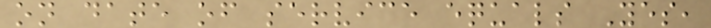on date of service equals Yes,
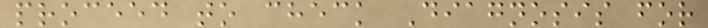proceed to check Diagnosis for
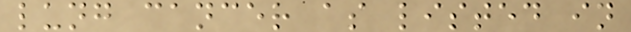lung cancer as listed in
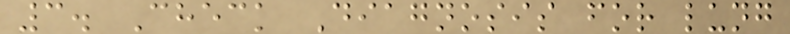3. Check Diagnosis for lung
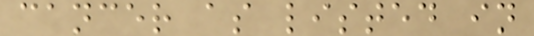cancer as listed in
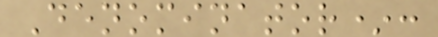Denominator*:
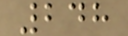248
